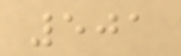501
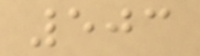503
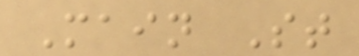Main St
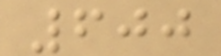600
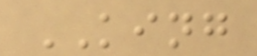KING
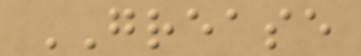GREASE
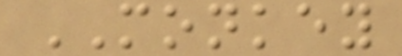MONKEY
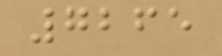7265
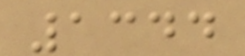1344
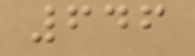646
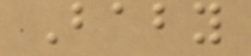Baby
